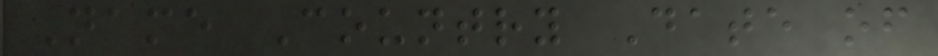Name Country Date of
